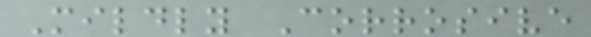Mildly Corrosive
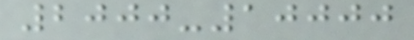2000-10000
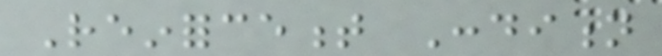Reinforcement Condition
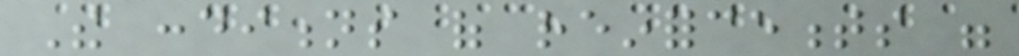The conditions of reinforcements were
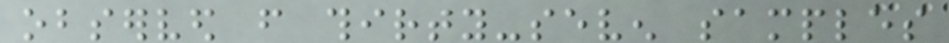observed from thirty-seven samples
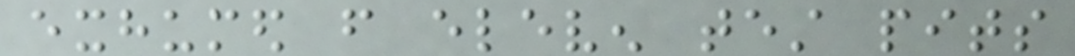exhumed from eleven test pits
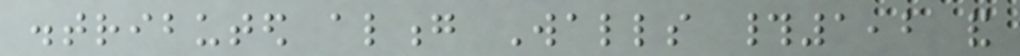distributed along Walls #1,2 and
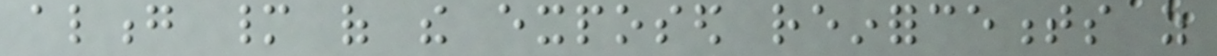along many of the exposed reinforcements as
